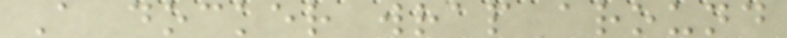A docker wrap around
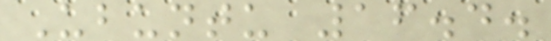Ubuntu 16.4.
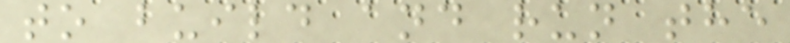to build and run the
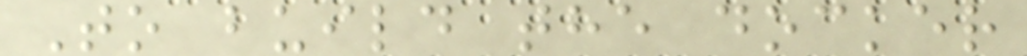To build the docker
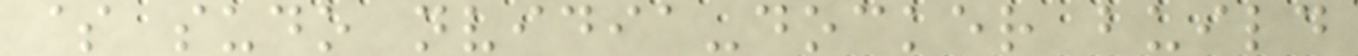$ sudo nvidia-docker build
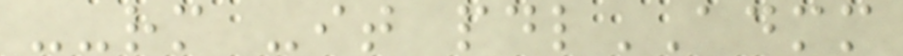--rm -it pdlADMM
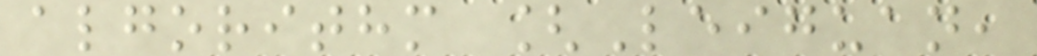algorithm [Leiguan,
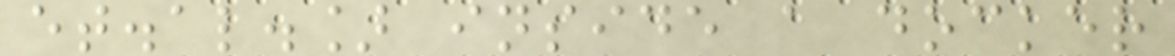et.al.] inside a docker
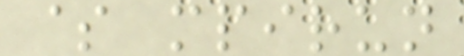$ mpirun
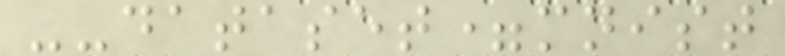--dataset=mnist
